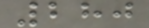280
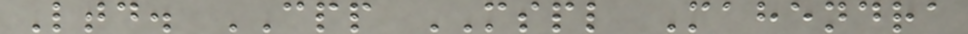Ltd. CPP MSPL Mahendra
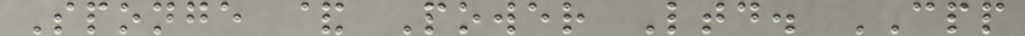Sponge & Power Ltd. CPP
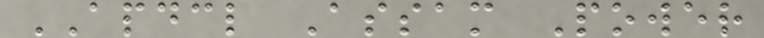APDCL Assam Power
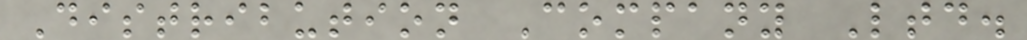Distribution Company Ltd.
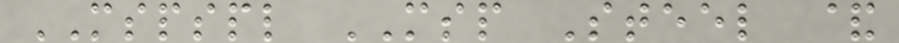MSPSPL MSP Steel &
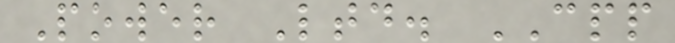Power Ltd. CPP
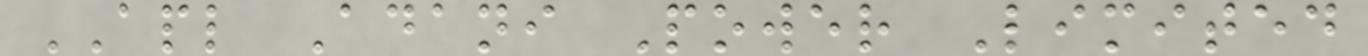APL Adani Power Limited
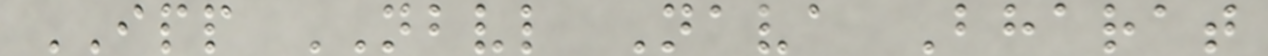IPP NBVL Nava Bharat
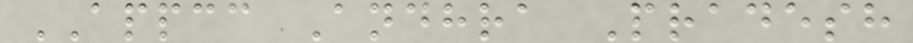APPCC Andhra Pradesh
